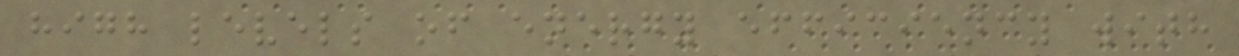high levels of energy efficiency with
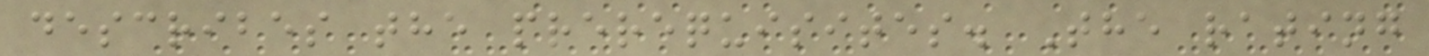describes the prerequisites. The rating
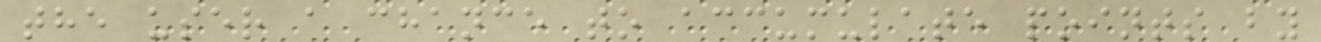the user a chance to accumulate points by
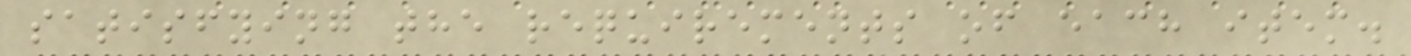satisfying the requirements of each item.
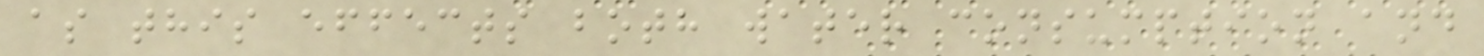as this effects both water consumption and
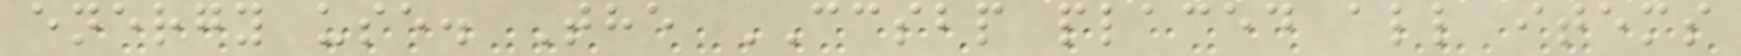energy use. The CCSBP placed all items
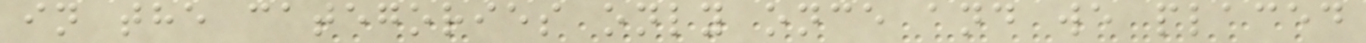in the categories only once and we placed
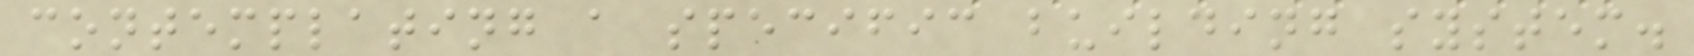contemplating a specific building system.
